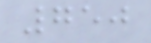750
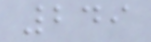249
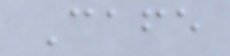Cafe
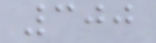300
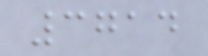3714
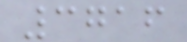3716
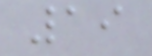19
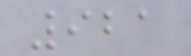921
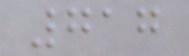717
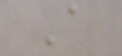A
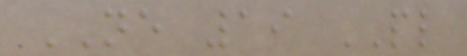NE 19 PL
